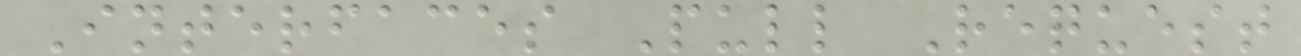Interfaces Pull Request
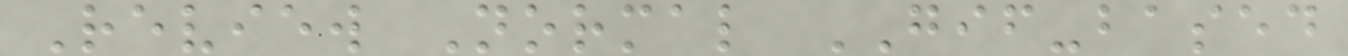Review Normal GIF-based
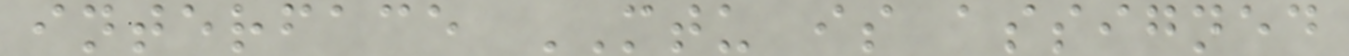interface MTU is assigned
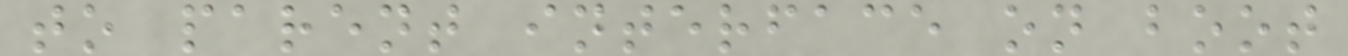to parent interface on boot
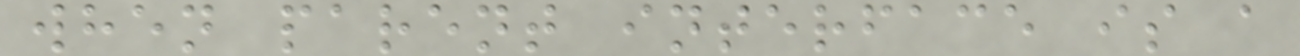when parent interface is a
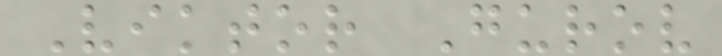Viktor Gurov
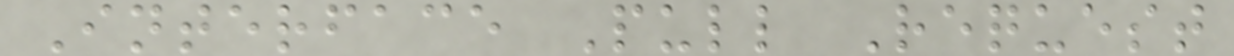Interface Pull Request
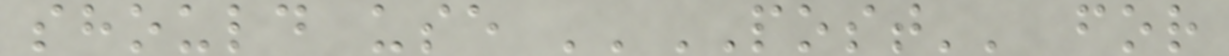should use ''POST'' for
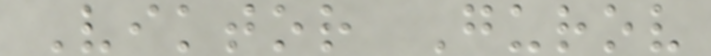Viktor Gurov
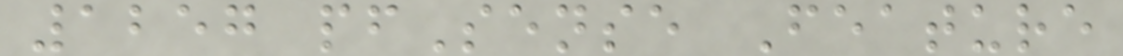1257 pfSense Feature
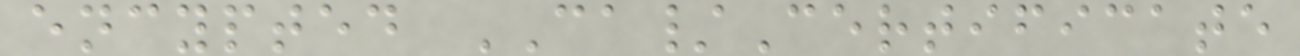encypted CA/Certificate
